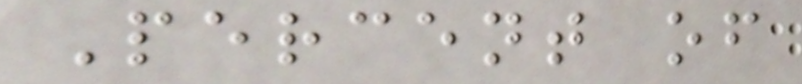Percent of
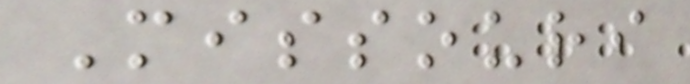Missouri
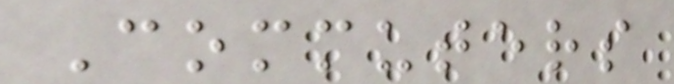Commuters
